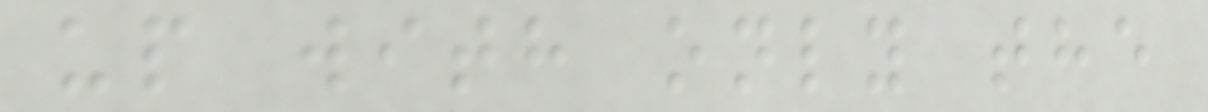up with only the
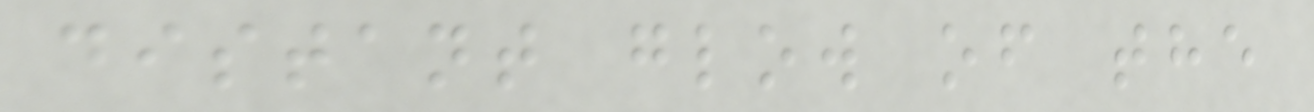distant glow of the
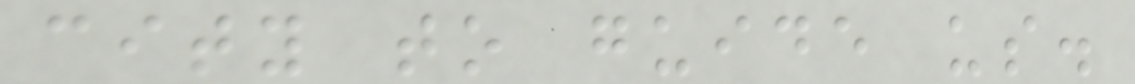city to guide us.
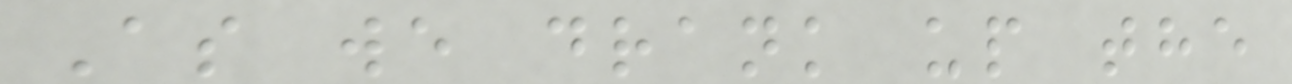As we drank up the
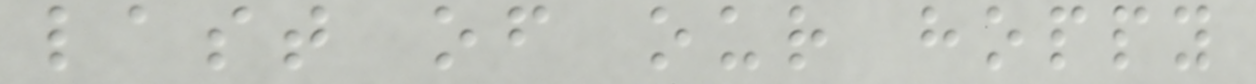last of our hoppy
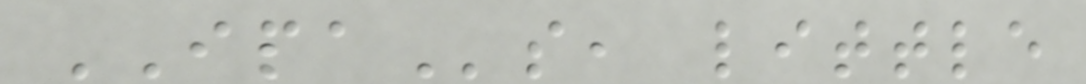IPAs, little
